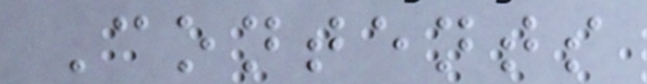Contents
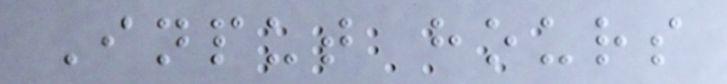Input hours
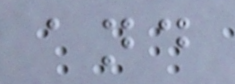and
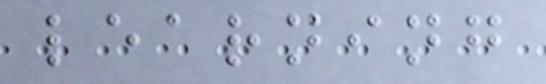learning
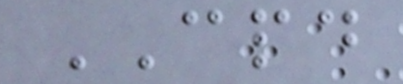CPD
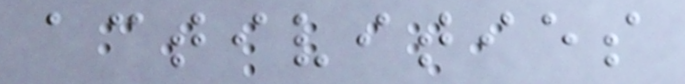activities
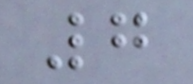7
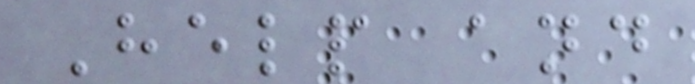Help and
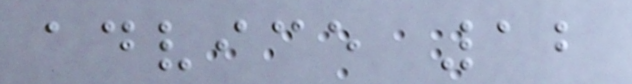advice 12
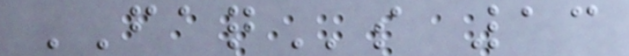FAQs 13
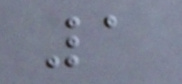1
